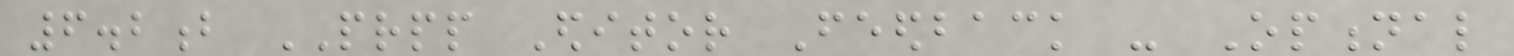6.2b PRPP Editor Feedback - Optional
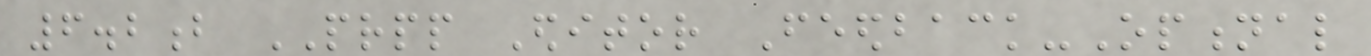6.2b PRPP Editor Feedback-Optional
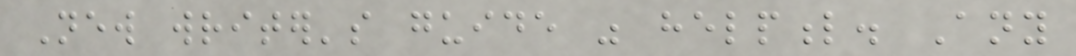New writer's guide was helpful. Any
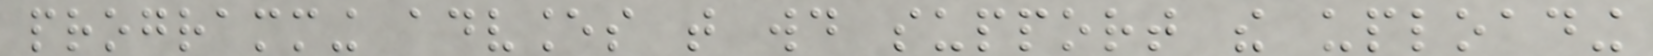programming advances that would support the uploading
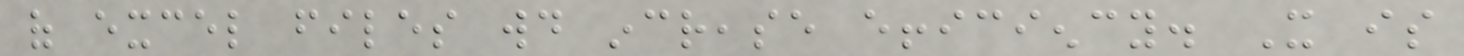of excel files would increase efficiency. It is
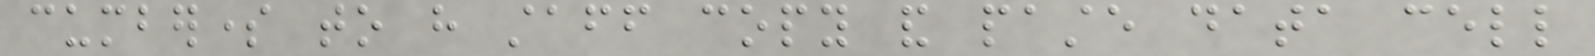cumbersome to have staff copy and paste data cell
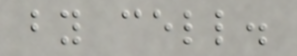by cell.
